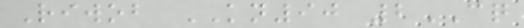Riwob KN90 2CQ
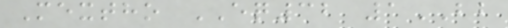Mextho EQ32 1BB
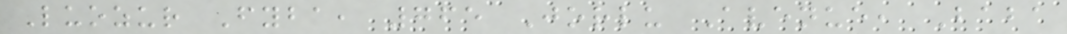Luozur Fyba, 765 Jorlu Avenue, Baba
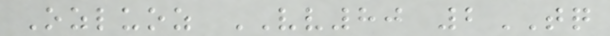Ozluoz VV80 2TQ
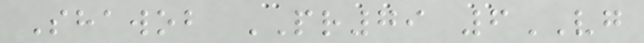Shawob PR79 6VG
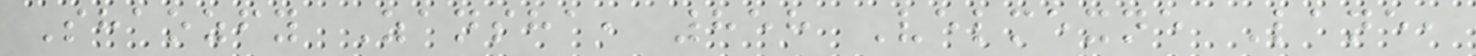Shaozfy Zansha, 858 Velmexne Lane,
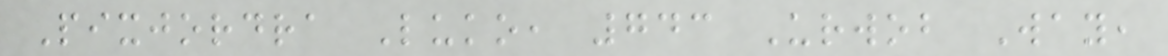Pixjordra Luko, 743 Urwob Way,
